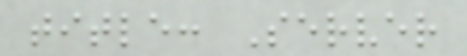title: Server
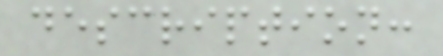description:
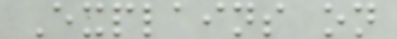Explains on
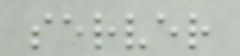server
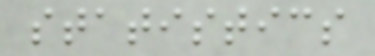statistics
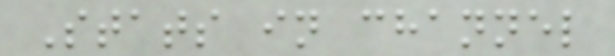Stats in channel
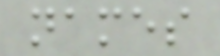names
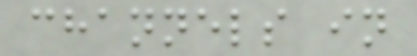channels in
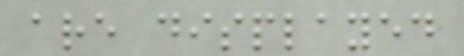are displayed
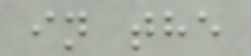in the
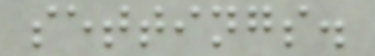settings.
